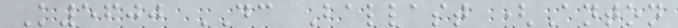K5600 DC Ballast (Anton
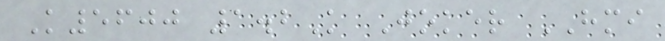K5600 1.2K Joker HMI
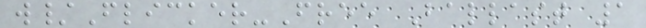w/Flicker-Free Ballast 1
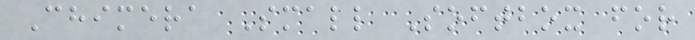Chimera Small Softbox for
